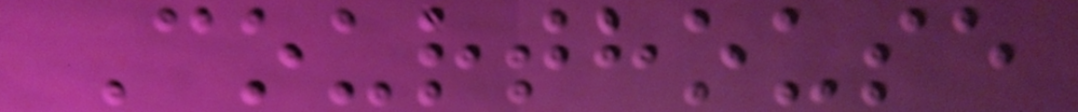Courthouse
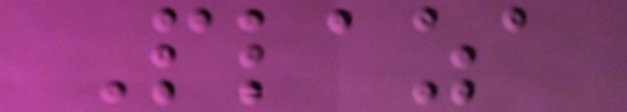Plaza
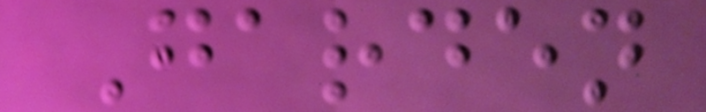Garden
